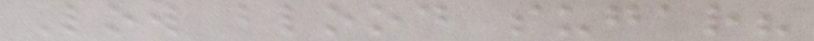Low blood sugar?
